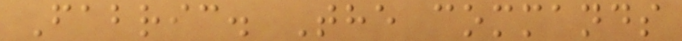Fabric. The commands
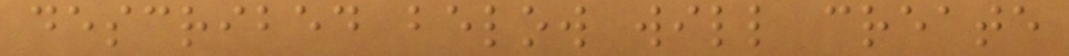described below will create
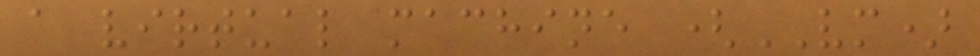a virtual machine (VM)
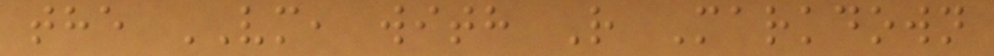the VM, with R Markdown
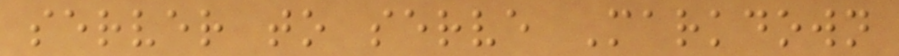server to serve Markdown
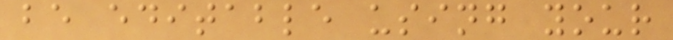be editable using your
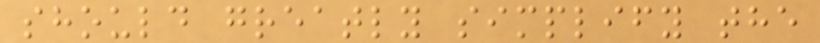should greatly simplify the
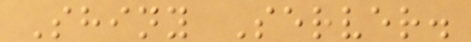Shiny Server.
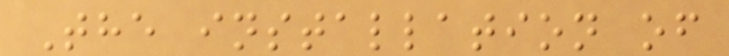The installation of
